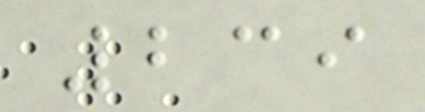239
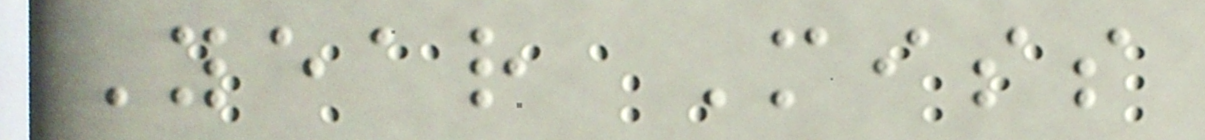Year Miss
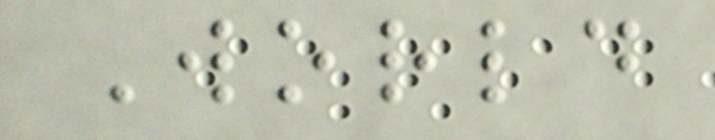World
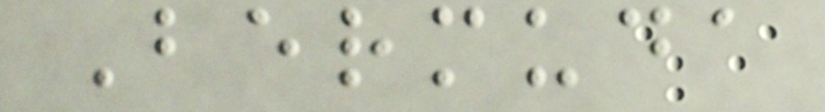Bermuda
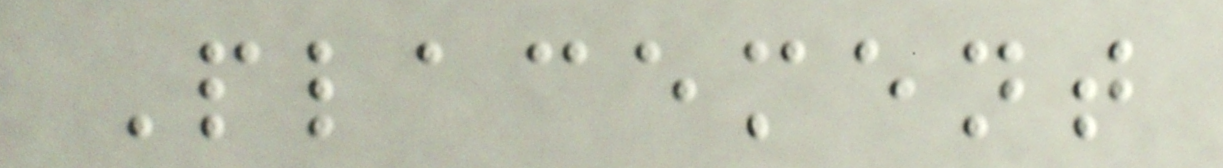Placement
